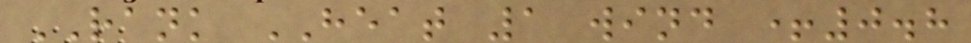RANK HEAT 1 wind +0.8
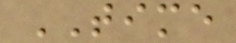TIME
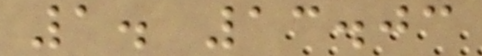1. 13.03
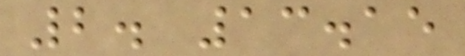2. 13.15
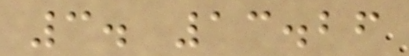3. 13.26
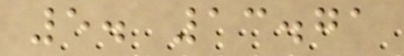5. 13.71
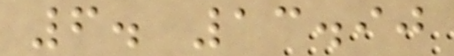6. 13.90
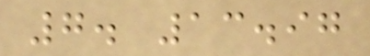7. 13.97
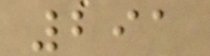291
